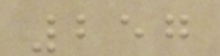257
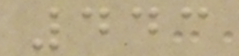443
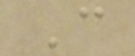C
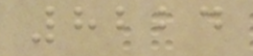8224
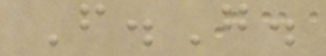F.G.
